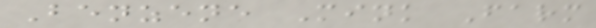Benzene Mink Farm
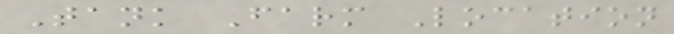Tank Farm Location
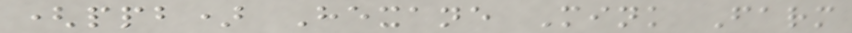(ppb) Hexane Mink Farm
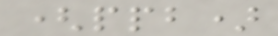(ppb)
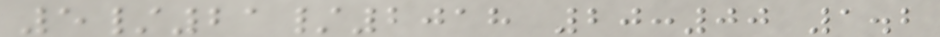5/21/2018 20:00 1.2
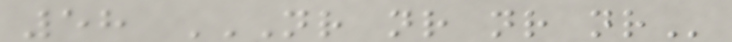58 NR NR NR NR
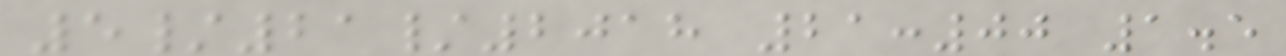5/21/2018 21:00 1.5
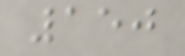150
